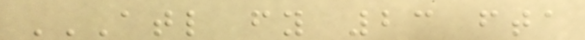ATL FY 23 FTA
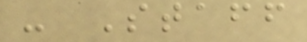- Staff
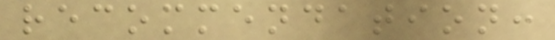recommendation:
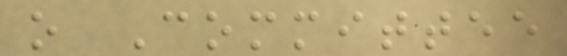o Committee
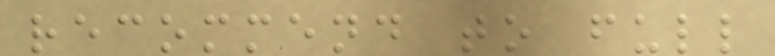recommend to full
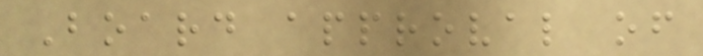Board approval of
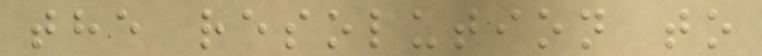the resolution to
